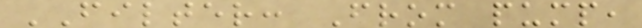FILTER: From pump,
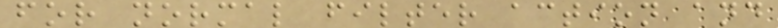for normal filter action and
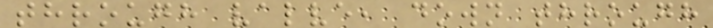through valve, down through
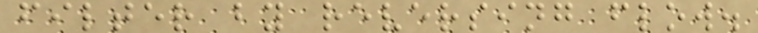filter by reversing flow.
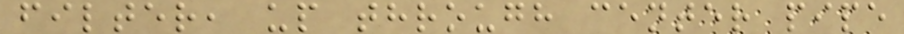filter, up through center pipe
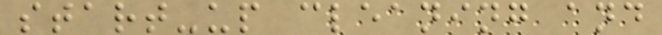start-up cleaning and
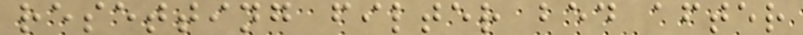resetting filter bed after
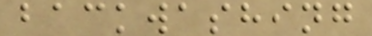backwashing
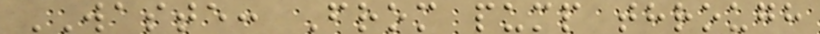WASTE: From pump through
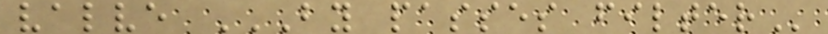valve BY PASSES FILTER
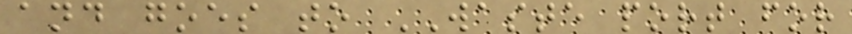and goes to WASTE port for
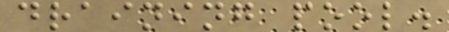draining pool.
